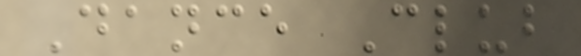Dance Club
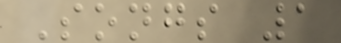Songs 1
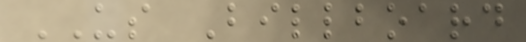US Billboard
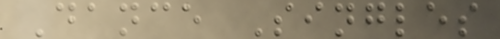Dance Singles
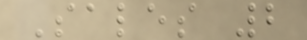Sales 2
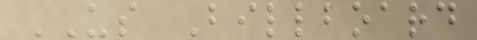US Billboard
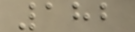182
